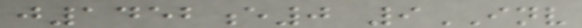j1452e0 9INV
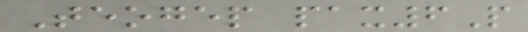Teogep pax6P
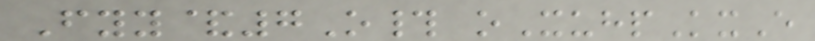Fyy&7O# oXuhpKxE
